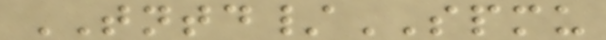TNTD/SPMU
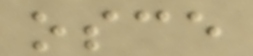osce
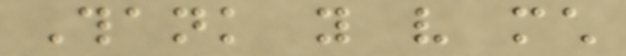Thank you very much
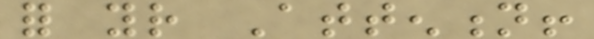for your Attention!
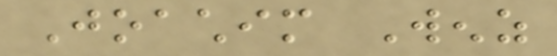Joachim Wenz
